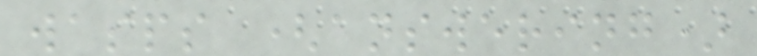wasps (answering)
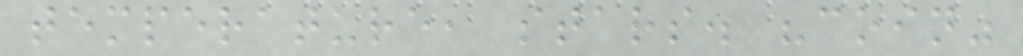temperature, stars. "coin"
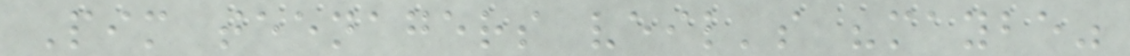Pim teenagers veil's "maybe"
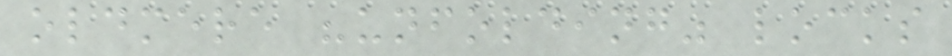oldmere "unfolding" locks
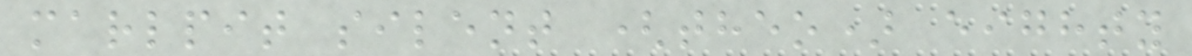marlpit silent (theo) eighty
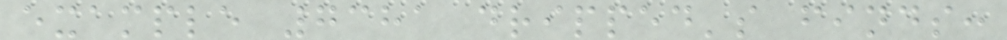example 7381 dripped's finds:
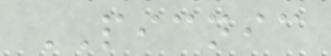PICNIC
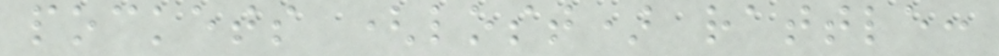pockets (lost) rattle:
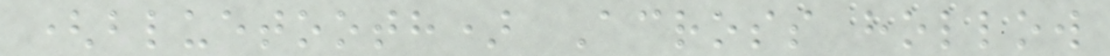(bluetooth) Across hollow
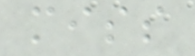miss
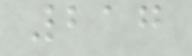217
